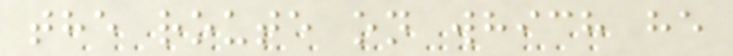the route on which he
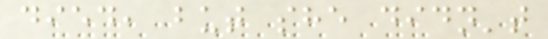died, but she didn't
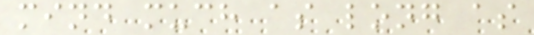mind much as long as
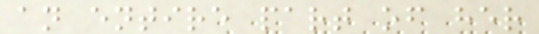an entire part of her
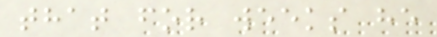that for weeks he
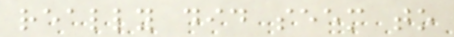really did seem to
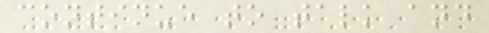continue to talk and
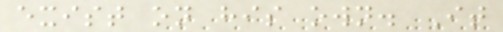exist on his own. It
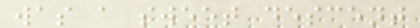was a sweet descent
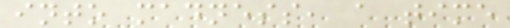into madness, a time
